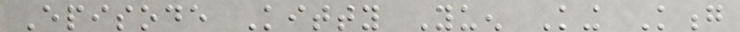Episode Kitty Yuen King Kong
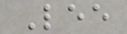Lee
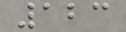123
